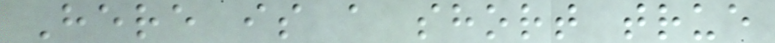Here is a short true
